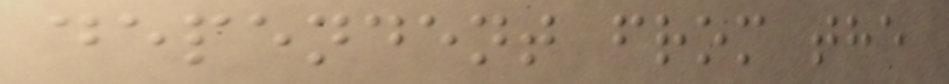dependent from the
